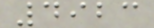4923
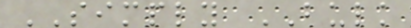SIMPLY BULK
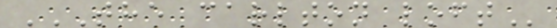THE CARLTON LOFT
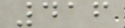416
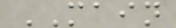MAIN
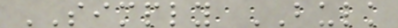SIMPLY BULK
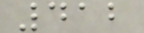412
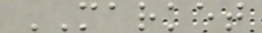MARKET
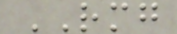RMG
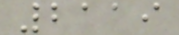2119
